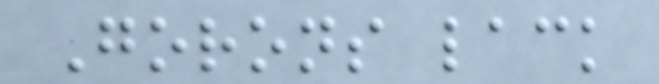Gorons lack
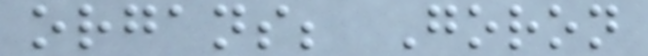organs; Goron
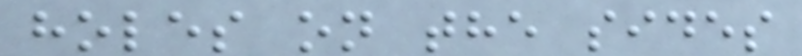holes on the sides
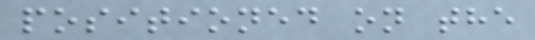positioned on the
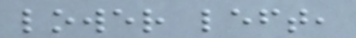lower left,
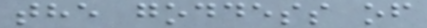the goddess of
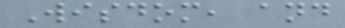Wisdom, and
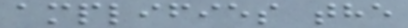amplifies the
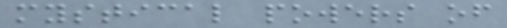mystical powers of
